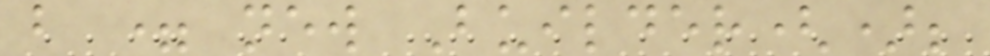b = new Builder();
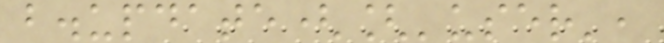b.update(['user',
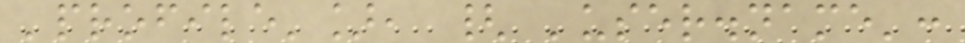'profile'], { 'user.name':
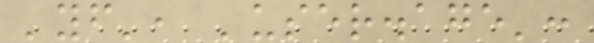'yf', 'user.age':
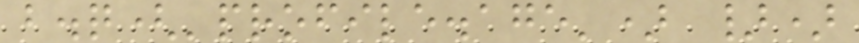b.q('profile.age') })
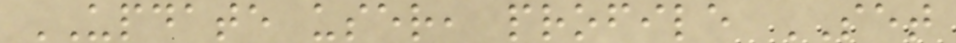UPDATE user, profile SET
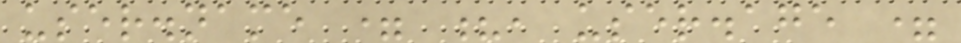user.name = ?, user.age =
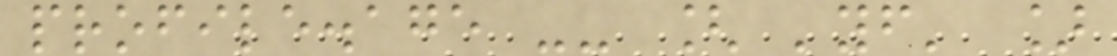profile.age -- [ 'yf' ]
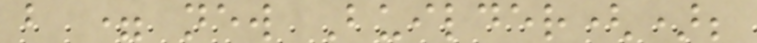b = new Builder();
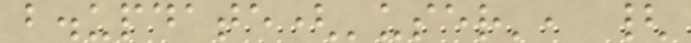b.update('user', {
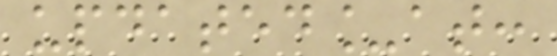updated_at:
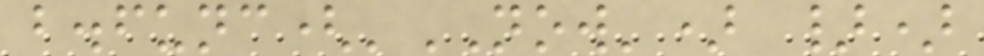b.func('NOW') })
